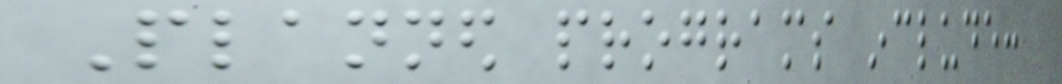Planned programs include:
